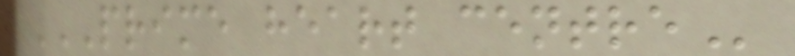PRIME HEART CENTRE
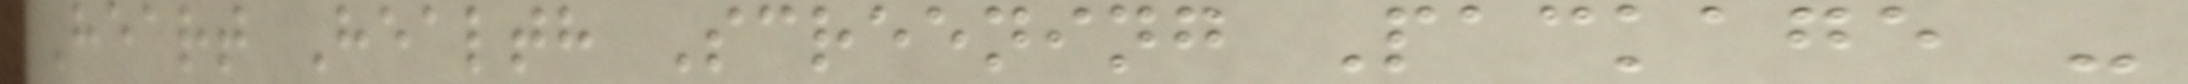Heart Health Screening Package -
